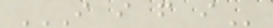I I F I
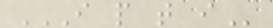I P T I
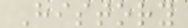History
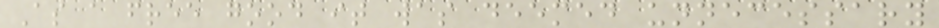As a free good it was deemed unnecessary
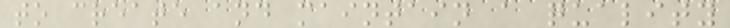to create and maintain a quality
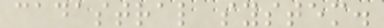cadastral system.
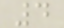4
